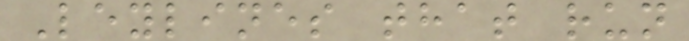Leylines that run
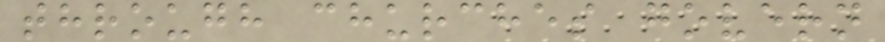through churches govern
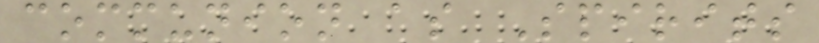communion as Spirits
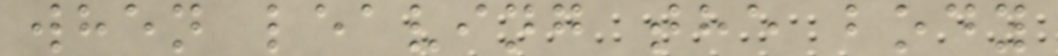when leaving the body
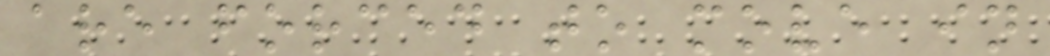are forced to move in
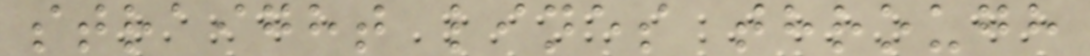straight lines through
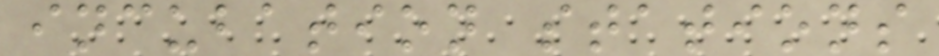incubation stations
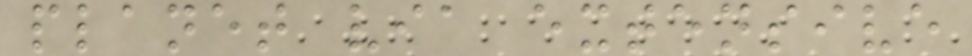planet via extensive
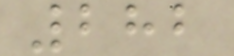282
